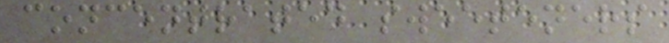concentrated sweeteners
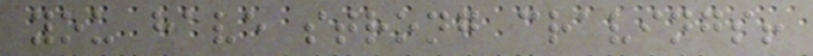you have strong cravings!
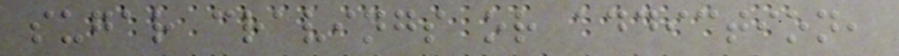sugar cravings or addiction,
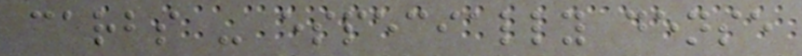carbs - especially dense
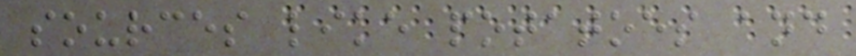sources like potatoes and
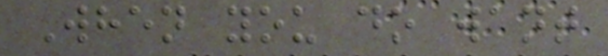When you do want
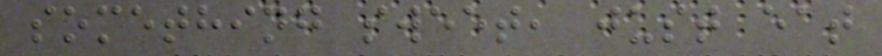something sweet, just eat
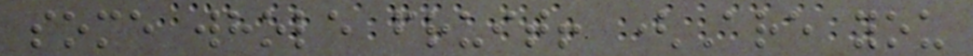some whole fruit! (Are you
